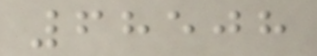68508
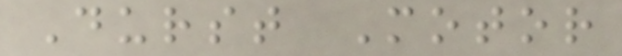Durst Motor
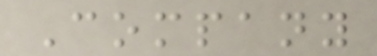Company
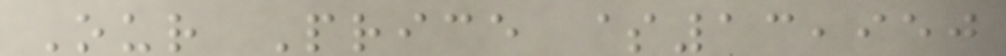Our Price $13,950
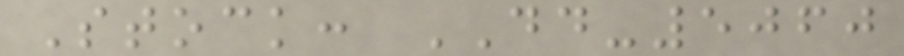Stock: DD-5060
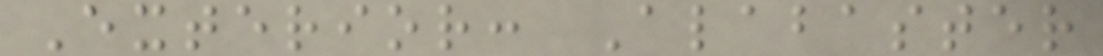Exterior: Alabaster
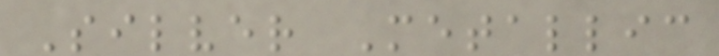Silver Metallic
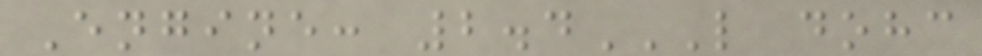Engine: 2.4L DOHC
